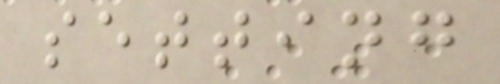setting
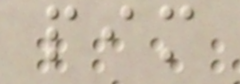pim
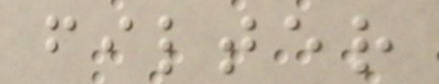filter
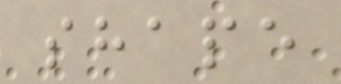shape
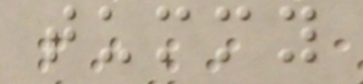tummy
